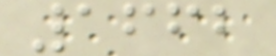1662
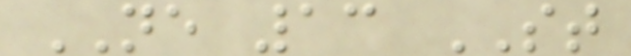NE 13 ST
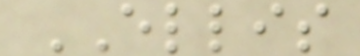ELLIS
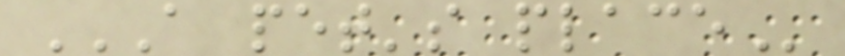A PET'S PLACE
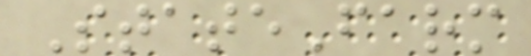StateFarm
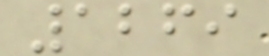1269
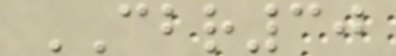CBR30
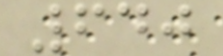640
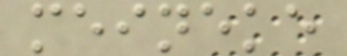meineke
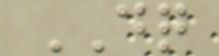DQ
